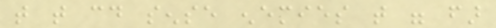that that could sense enemies that were far
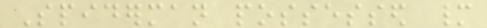Spiderman possessed many
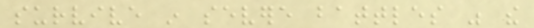survive in severe battles was the
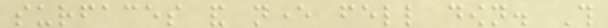surfaces and never fell down. This
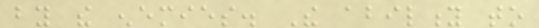by the enemies. The ability to
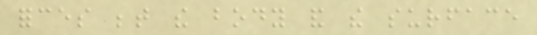forces between the body and the surface
